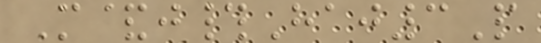M&j#Haj3P
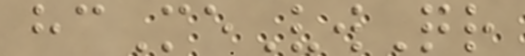hcMeVwQr
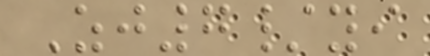Zj7/yi
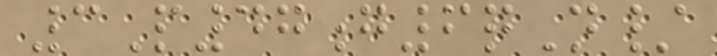3P47g6qN/
